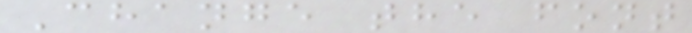Change the font
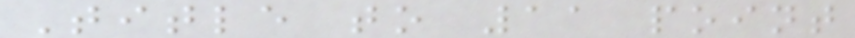Title to 11 point
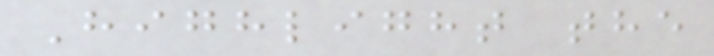Highlight the
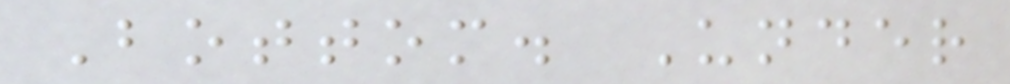Bottom. Under
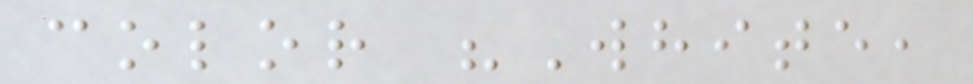color "White,
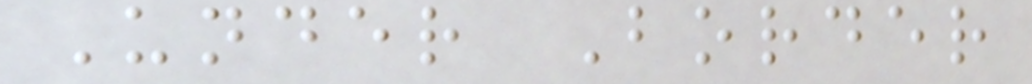Under Border
